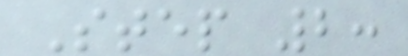Step 2:
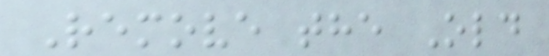Remove the Old
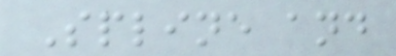Spline and
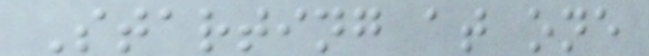Starting at one
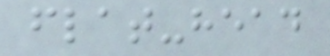flat-head
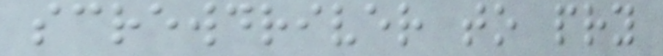screwdriver to pry
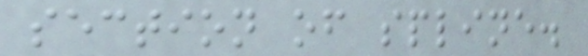section of spline.
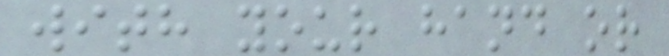with your hand or
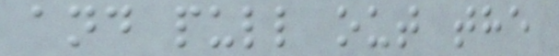and pull out the
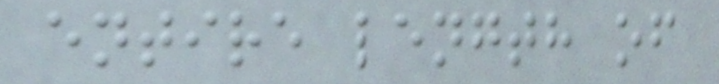entire length of
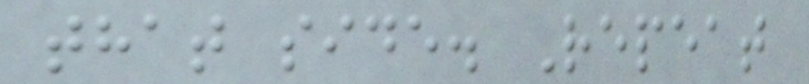that side. Repeat
